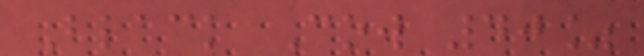Black Cow 40%
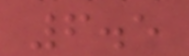6.5
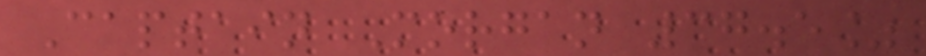Captain Morgan 37.5%
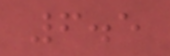6.5
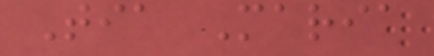Tia Maria
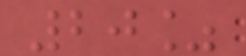20%
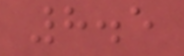8.5
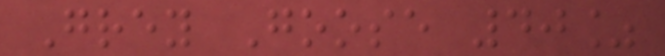Grey Goose 40%
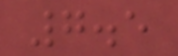7.5
